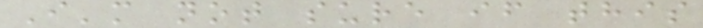I'm not sure if this
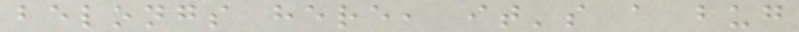belongs here, it's a bug
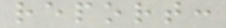report:
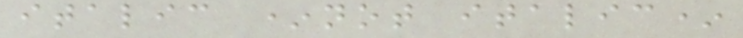italic *not italic*
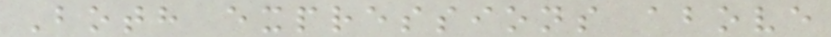Both expressions above
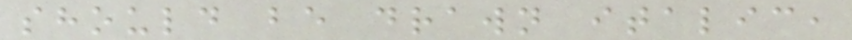should be drawn italic,
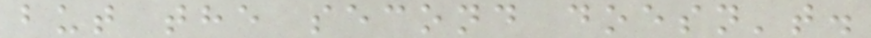but the second doesn't.
